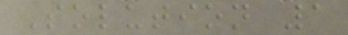Solution 1
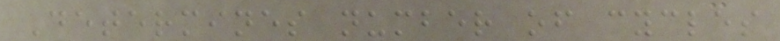Determines number of cycles
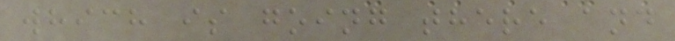which is going there and
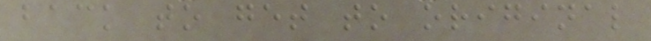back to get to original
